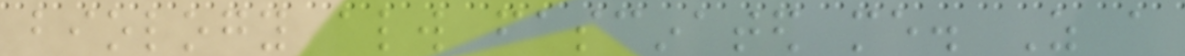biology always fascinated me. As a
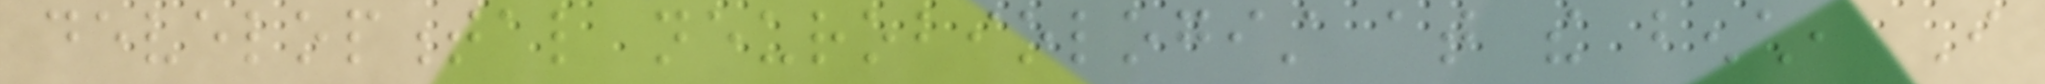developmental neurobiologist at the bench, I
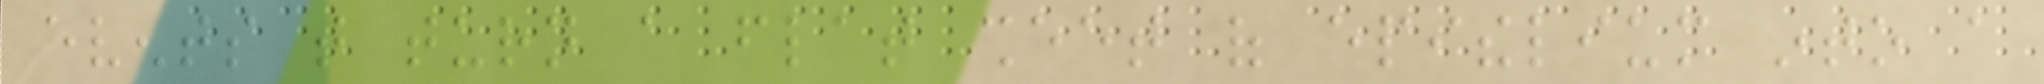events that turn a flat sheet of epithelium into a
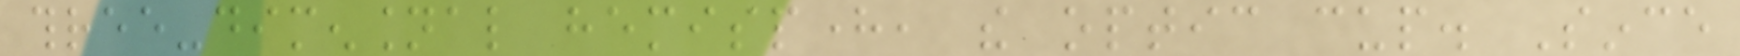three-dimensional hemisphere, the optic cup. Since
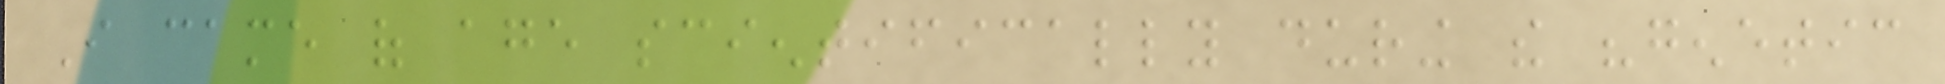I came of age scientifically during the "genetic
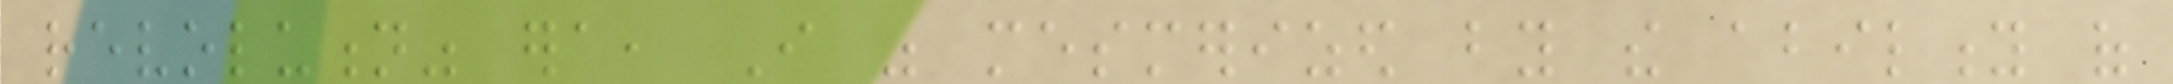revolution" era, I was mesmerized by the ability of
